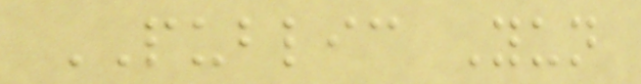PUBLIC Yun
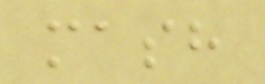mash
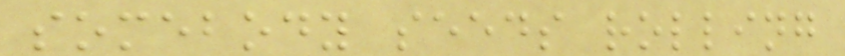somebody seeds rolling
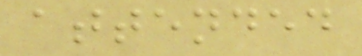attended
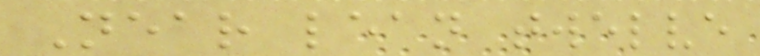Near lean twelve
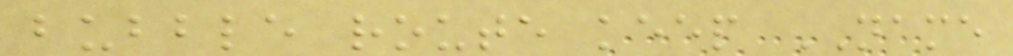bubble route keep NAME
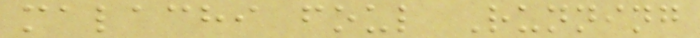malachi foul Running
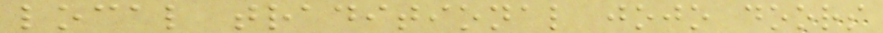local traditional jojo doors
